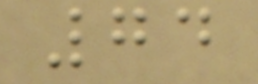74
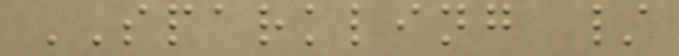SPARKLING /
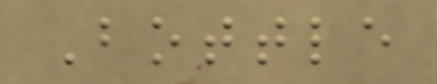Bottle
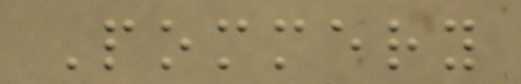Pommery
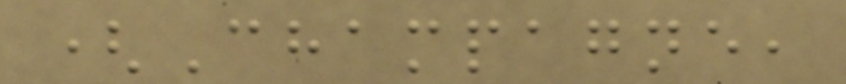(Champagne,
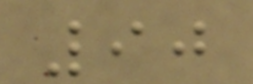90
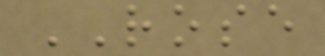ROSE
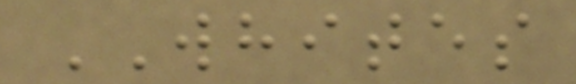WHITES
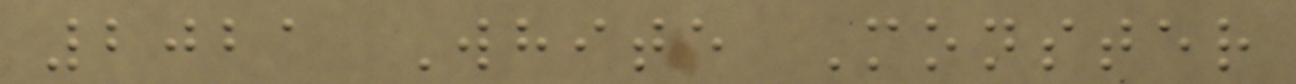2021 White Monster
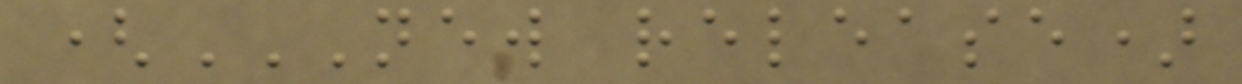(NEW RELEASE)
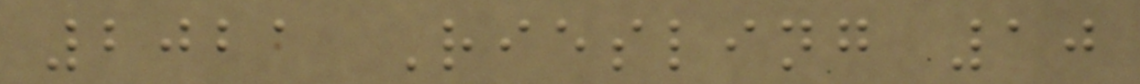2021 Riesling 10
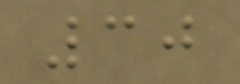30
